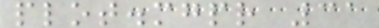plot.mgpr 31
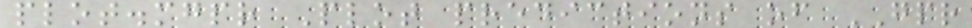plot.mgpr Plot predictions of GPR
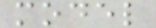model
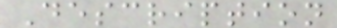Description
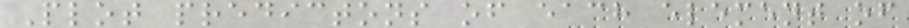Plot predictons of each element of
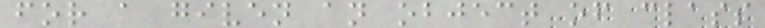for a given an object of class
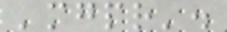'mgpr'.
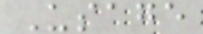Usage
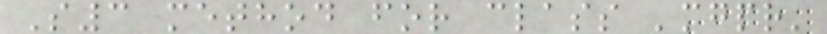S3 method for class 'mgpr'
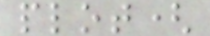plot(
